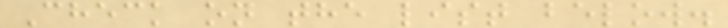Check on the list below.
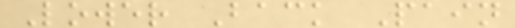Lower Back Pain
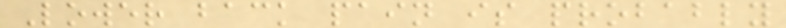Lower back pain is probably
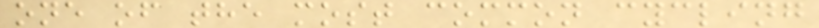one of the most common cycling
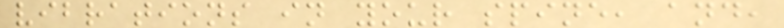vibrations in your spine, and,
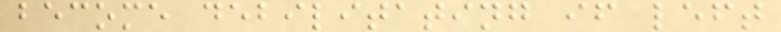become debilitating if left
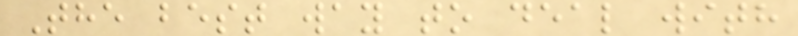The best way to deal with
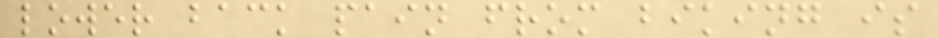lower back pain from biking is
